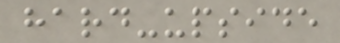hard-upside
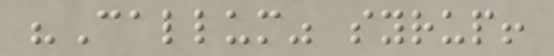"Callum" syrup!
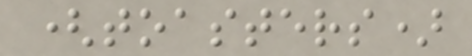(toasters)
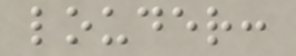louder:
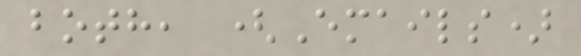both, (Emails)
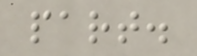part.
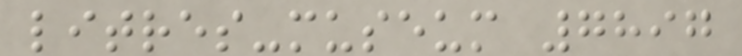litres-museum 7897
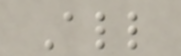All
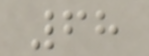68
